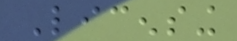Licensing
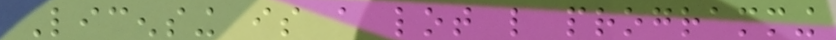Licensing is a lot like programming
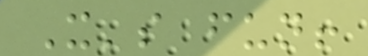It's fun!
